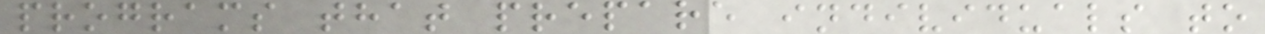programs that prepare individuals to
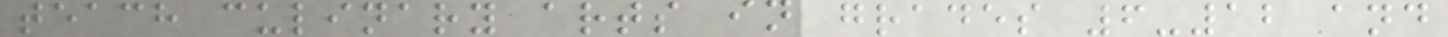teach culinary arts in grades 6-12 and
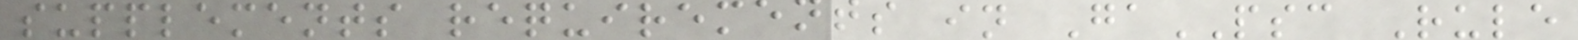supplements requirements in GaPSC Rule
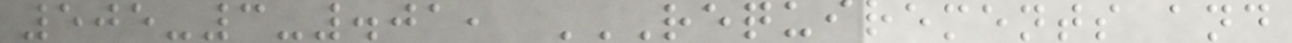505-3-.01, REQUIREMENTS AND
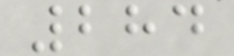284
